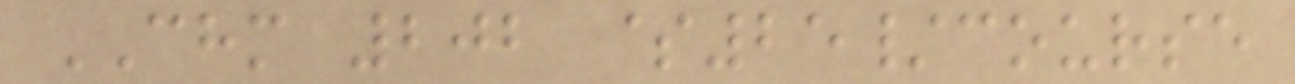CHM 202 $25/course
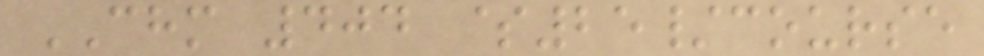CHM 404 $25/course
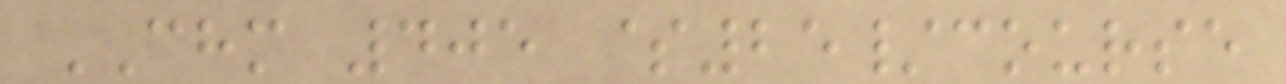CHM 405 $25/course
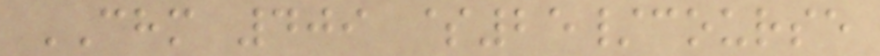CHM 409 $25/course
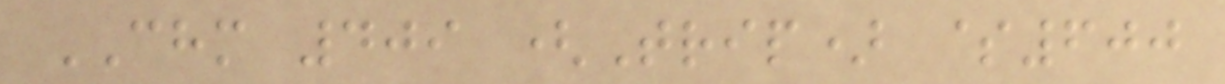CHM 409 (Trip) $600
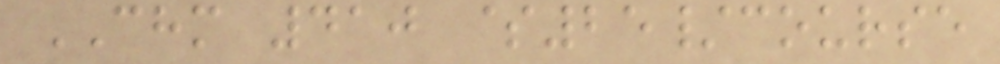CHM 410 $25/course
